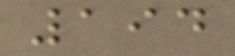194
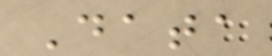Data
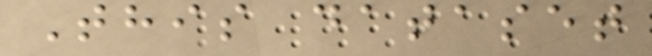This dataset
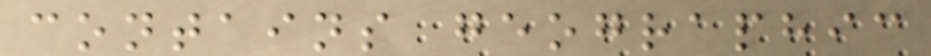contains geographic
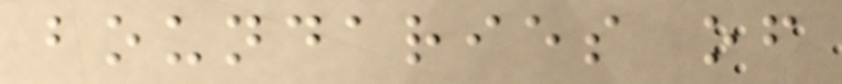boundaries of
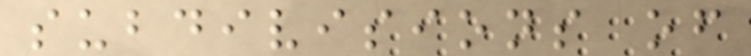subdivisions of
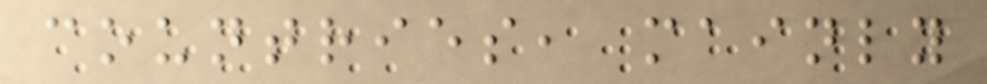countries, mainly
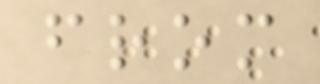from
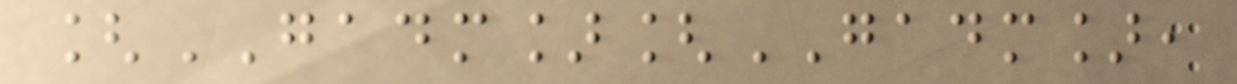[GADM][GADM],
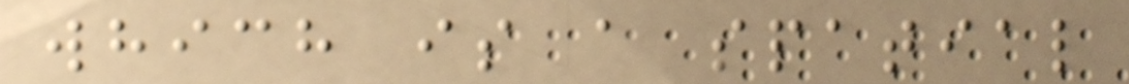which is a spatial
